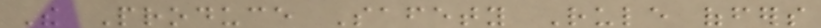The Produce Safety Rule offers
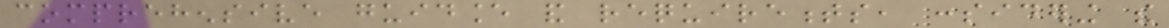comprehensive guidance and requirements, considering the
